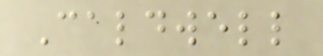Caldwell
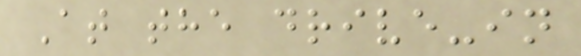At the drive-in
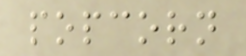popcorn
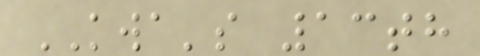KWA's 13th
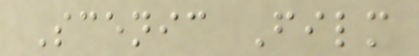Scenic Film
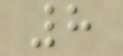8
